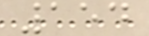154
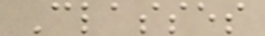Classes
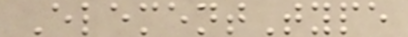ElementType
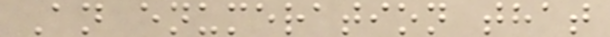An enumeration that
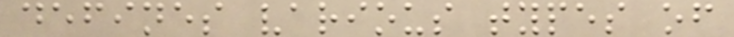defines various types of
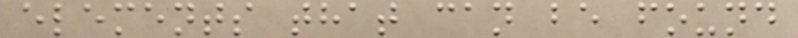elements that can be found
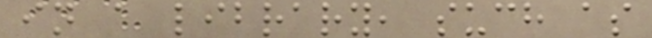in a library, such as
